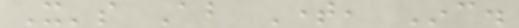It's About Time, Inc.
